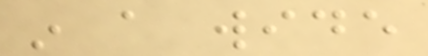in a wide
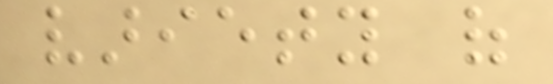variety of
